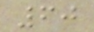60
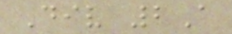Div 2A
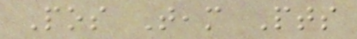Pos Team Pts
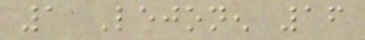1 Lejonen 16
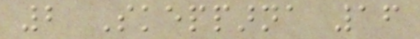2 Skepparna 16
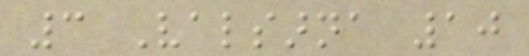3 Valsarna 10
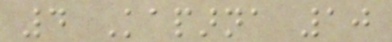4 Kaparna 10
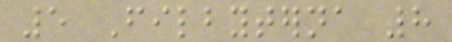5 Filbyterna 8
